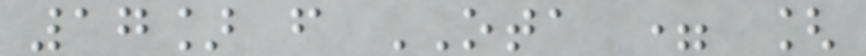17] f OTA = [
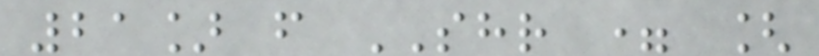21] f SHR = [
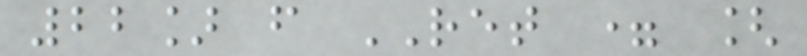22] f RET = [
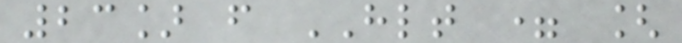23] f HLT = [
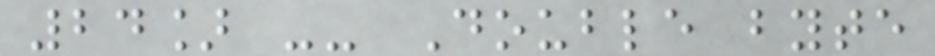24] -- Double byte
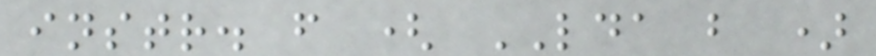instr. f ( LDA b )
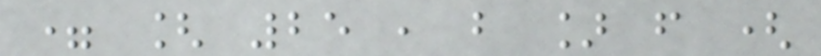= [ 25 , b ] f (
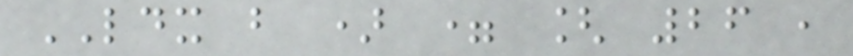LDX b ) = [ 26 ,
